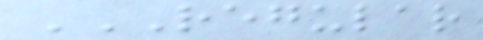REGULAR
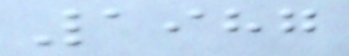1987
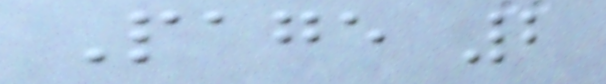Page 2
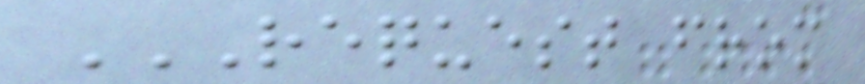REQUEST FROM
